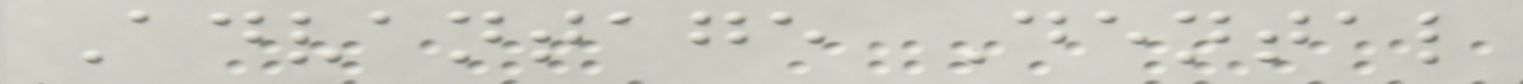Advantage Dental
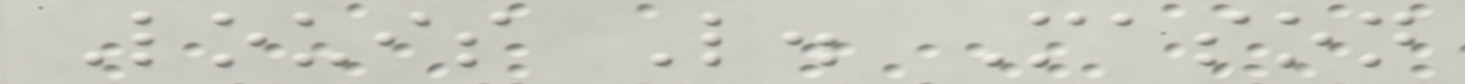Louis L. Mason
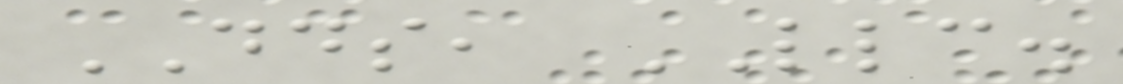DDS, LLC.
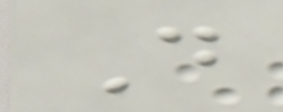D
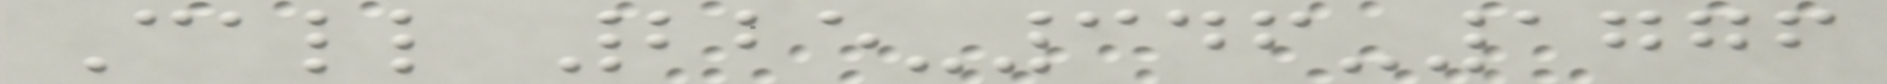Call 225-346-1776
